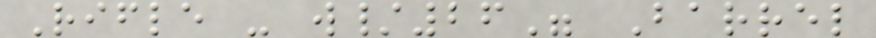Rifle - w/26" Barrel
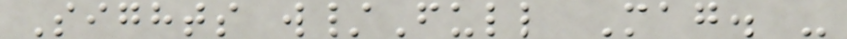Sights w/Full Mag. -
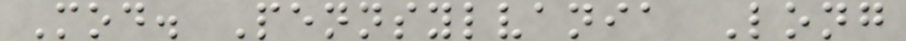Mod. Pennsylvania Long
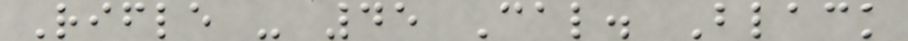Rifle - 45 Cal. Black
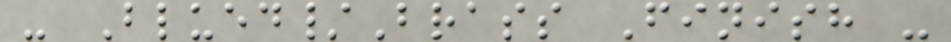- Blued/Brass Finish -
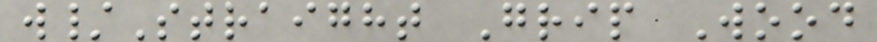w/Straight Grip Wood
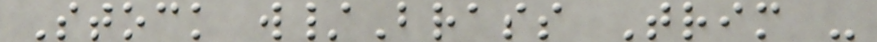Stock w/Brass Trim -
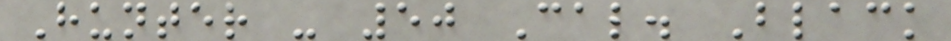Hunter - 50 Cal. Black
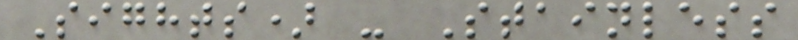Sights) - Stainless
